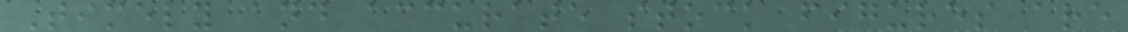Timely and accurate stock figures are
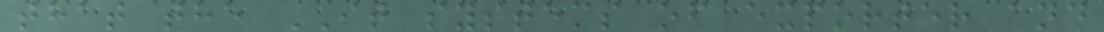that the IT systems of exporter and
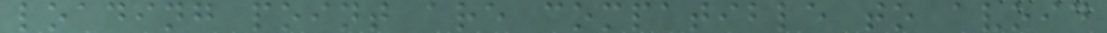loading point are compatible to avoid
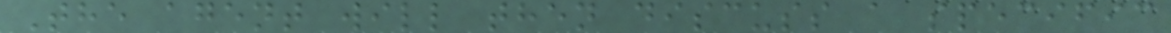The agent will then discuss a specific
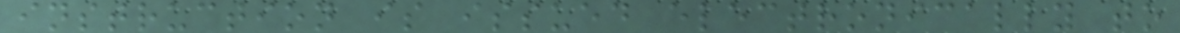instruction is issued electronically to
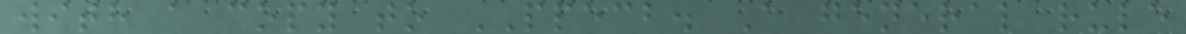with a copy to PPECB. A general rule
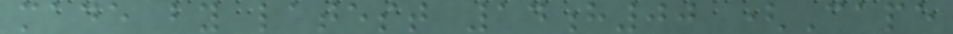made by latest 14h00 (Cape
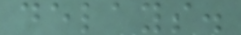delays.
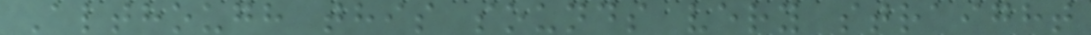Although this sounds very straight
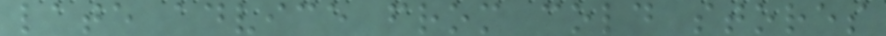late advice from cold stores
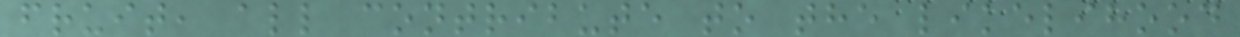fruit, all contribute to the likelihood
